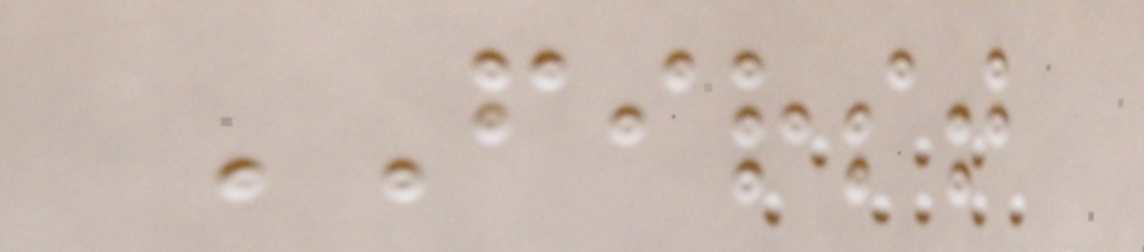FIRST
